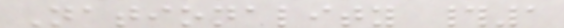Nationality #1
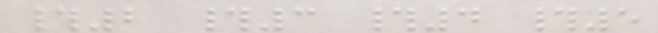#2 #3 #4 #5
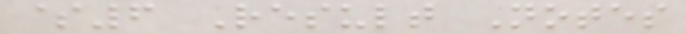$6 Result Notes
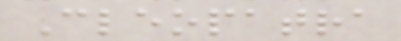Cleopatra
